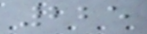225
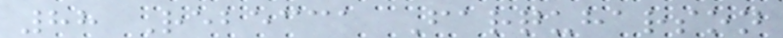88 Rebecca Farquharson
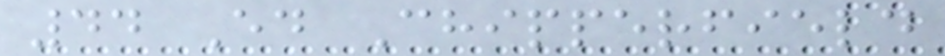44 Ed Chipperfield
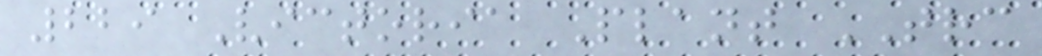229 Victoria Plant TRC
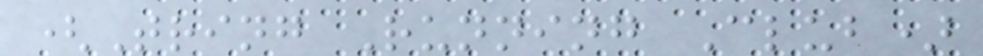(Tring Running Club)
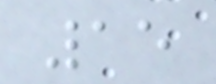15
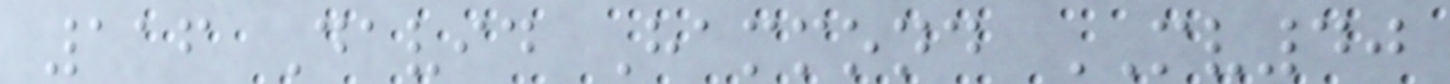116 David Hammond MV40
